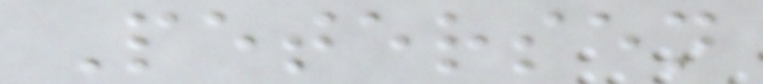Petersen
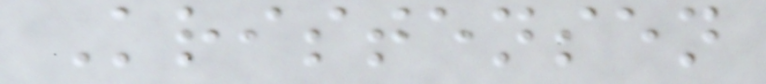Kristensen
